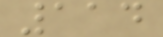114
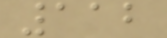112
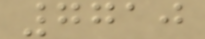7710
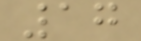17
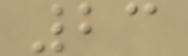23
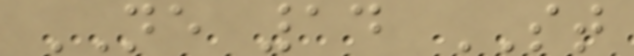NE 14 ST
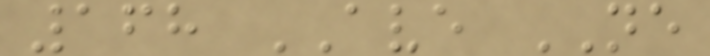168 AVE NE
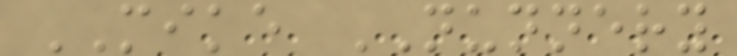MIKE NUNNERY
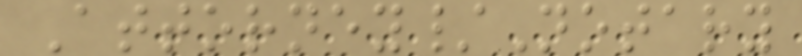Attorney/Notary
